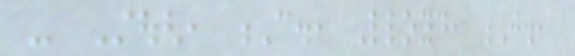- Stough, C., Lloyd, J.,
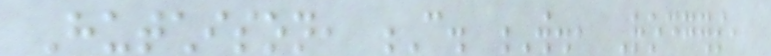Hutchison, C. W., Rodgers,
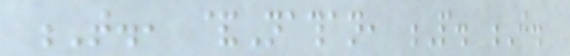T., &Nathan, P. J.
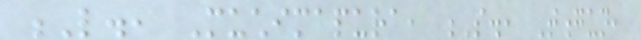L., Muchimapura, S., Tongun,
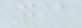211
